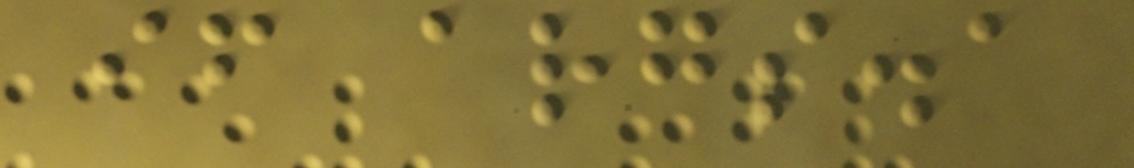if args.a
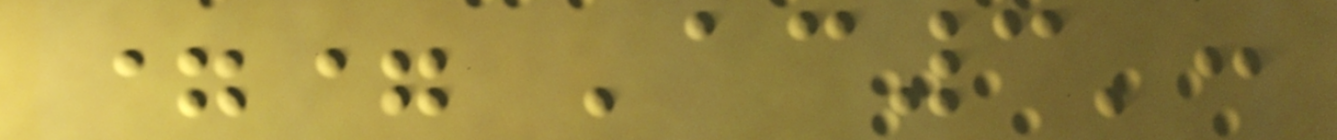== 'ac3':
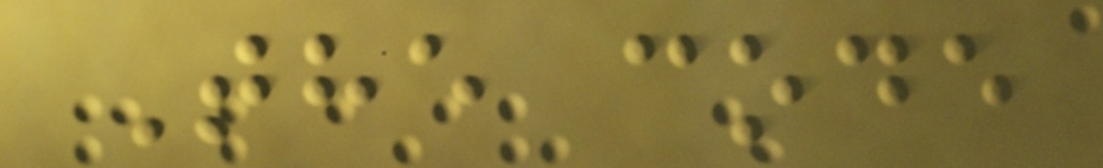The code
